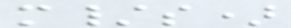m/s)
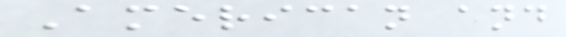American and
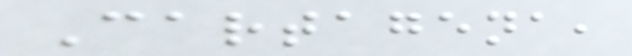Cartagena,
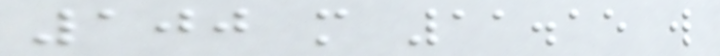100 m 11.15 w
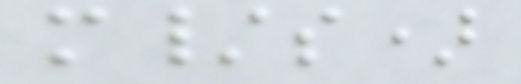m/s)
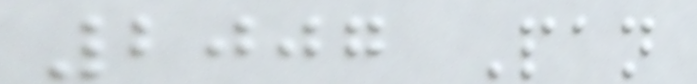2007 Pan
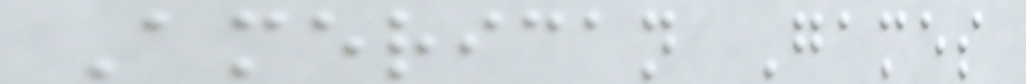American Games
